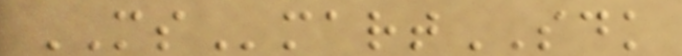MSmartSDK
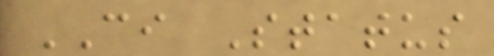CI Status
